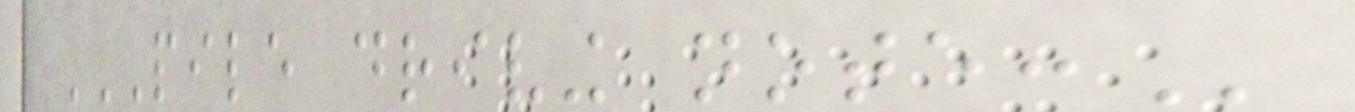PILE DRIVING NOTE:
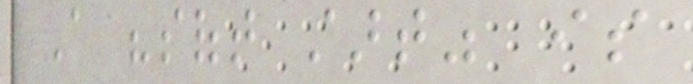A "soft start" is
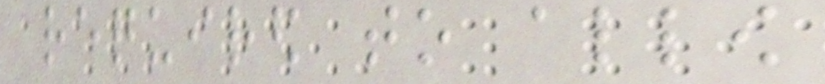required to allow
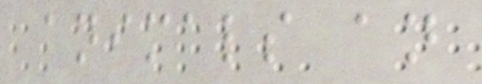animals an
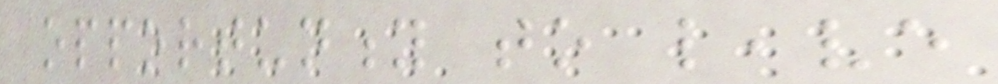opportunity to leave
